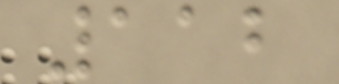112
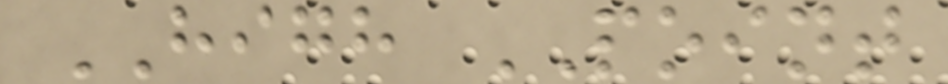HIGH POINT
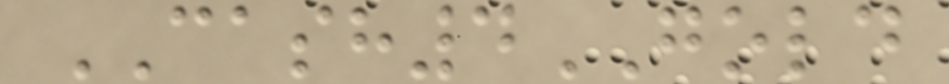CASH4GOLD
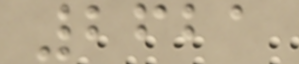2621
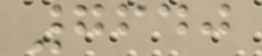7640
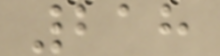218
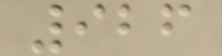926
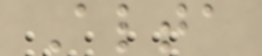Alta
